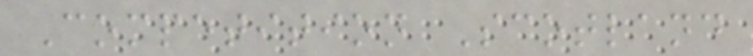Competition Scotland
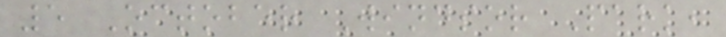5 October Windsor Park,
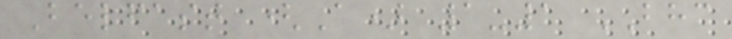Belfast (A) 1-1 BHC
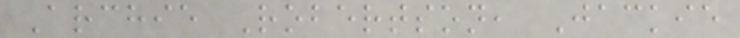Archie Robertson, Jackie
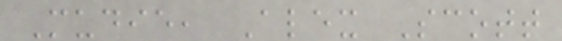Mudie, Alex Scott
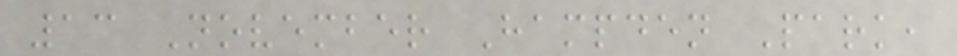13 November Hampden Park,
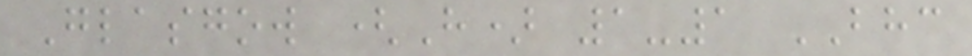Glasgow (H) 1-1 BHC
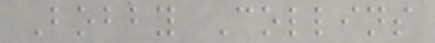Bobby Collins
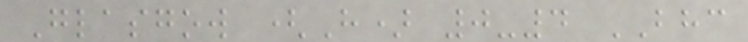Glasgow (H) 0-4 BHC
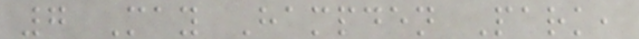7 May Hampden Park,
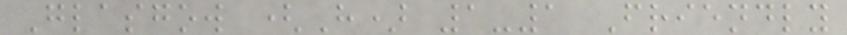Glasgow (H) 1-1 Friendly
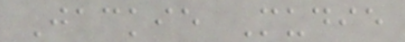Jackie Mudie
